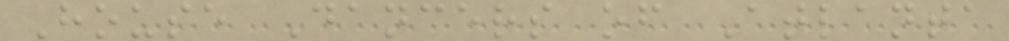House Dancers of Atlanta
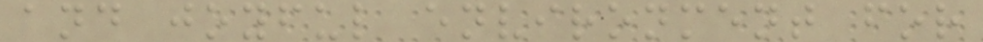and joyful environment for
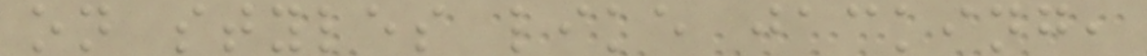on styles like jacking,
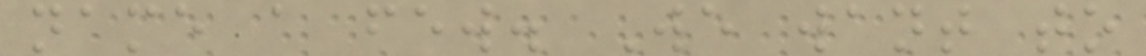name a few. We want to
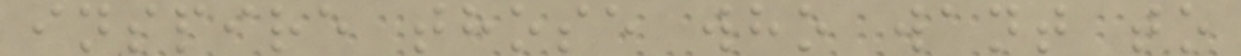inspire those who want to
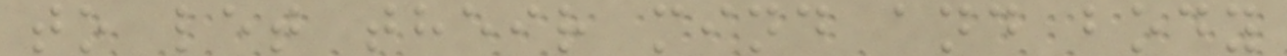to let their mind and body
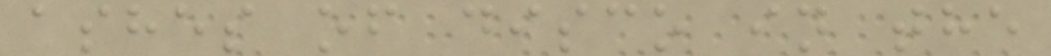ashes of disco in the
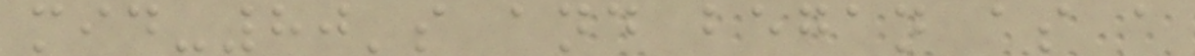mid-80's and began as a
